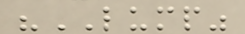"LUMP"
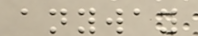anyway
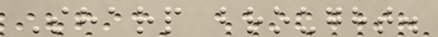Sharp brought.
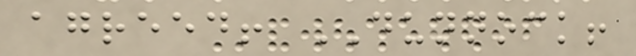agreed! DUNNOCK!
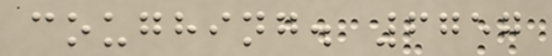coughing. 6757
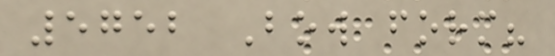5752 Bow form?
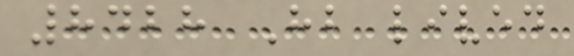8428 Hb lived
